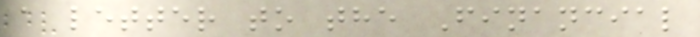a letter to the Financial
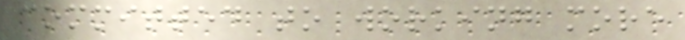committed to working more
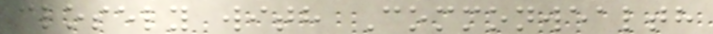closely with Commonwealth
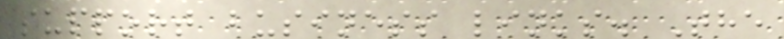support business links. The
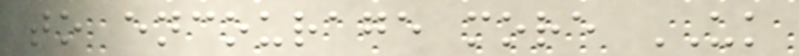to encourage more UK
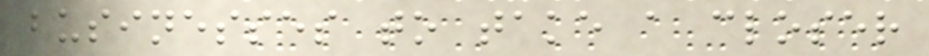businesses to take a closer
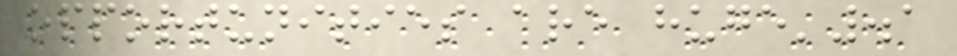opportunities are huge'.1
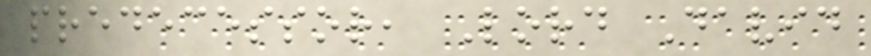predecessor, Lord David
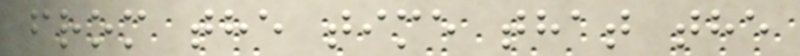from the time that the
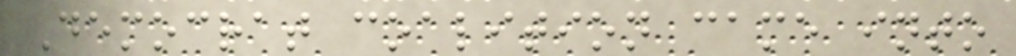Democrat coalition came into
